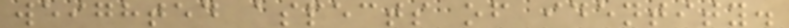weighted aspects of identity.
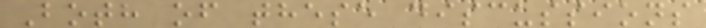Both of these discussions
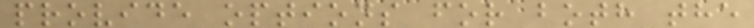provide options for both the
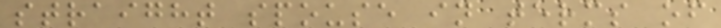straight spouse in terms of
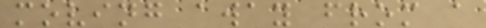moving away from a
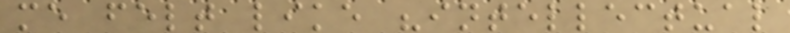me felt like "intellectual
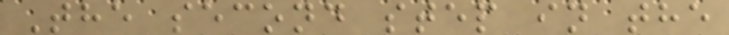The second step in the
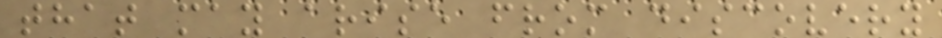that may arise from discovery
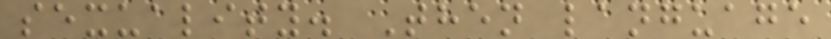sexuality. Then language
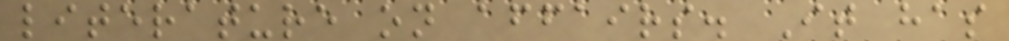literature on affairs. It has
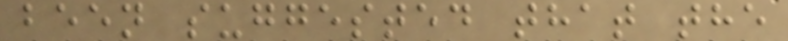been suggested that the
